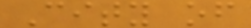City of
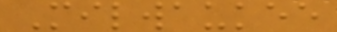Milwaukee
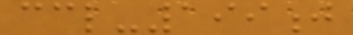ccl-199j
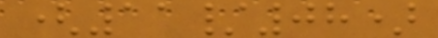(11/08)
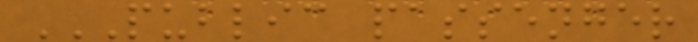PUBLIC PASSENGER
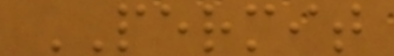PERMIT
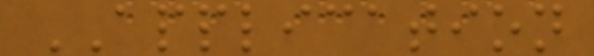APPLICATION
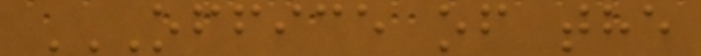OFFICE OF THE
